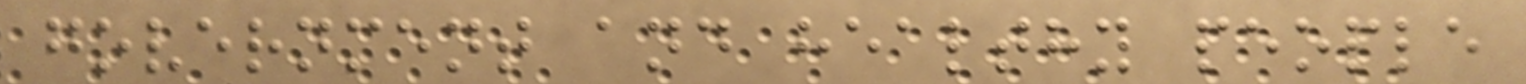government and healthy people
